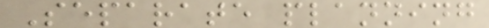Separate planning
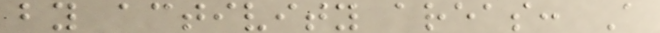by activity areas: A
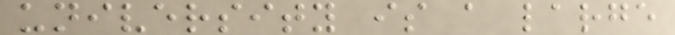university is a large
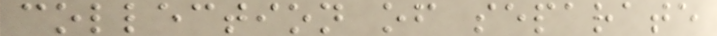collection of separate
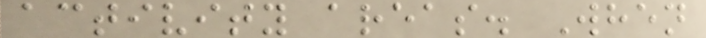activity areas. When
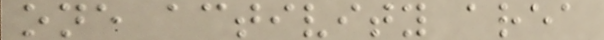one activity area
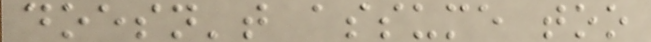doesn't assume too
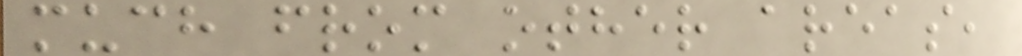much from other areas,
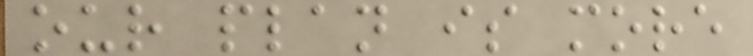our plan is more
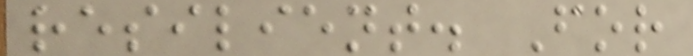resilient. For
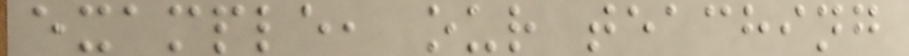example, our teaching
